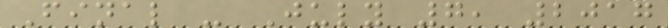Final - July 7, 2017
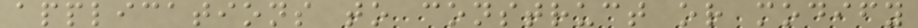applications to construct or modify
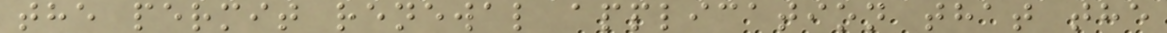the permit renewal application that the
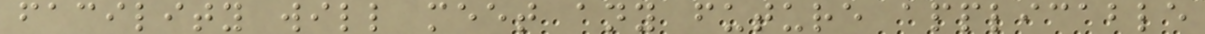facility will meet any future applicable
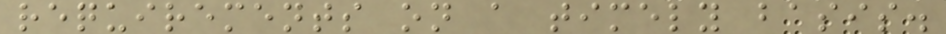requirements on a timely basis.
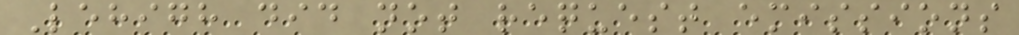Lehigh did not request emissions
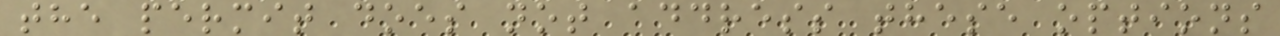the permit does not address these options
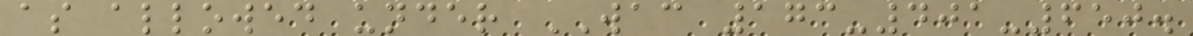as allowed under WAC 173-401-650.
